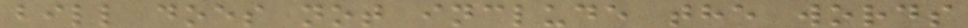bill does not include the words
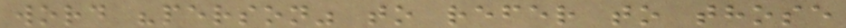word "person" to refer to those
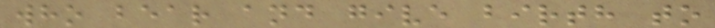who bear and give birth to
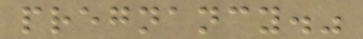pregnancy."
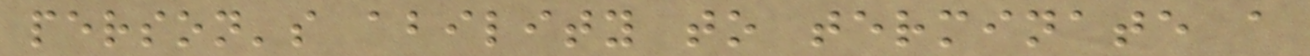person's ability to terminate a
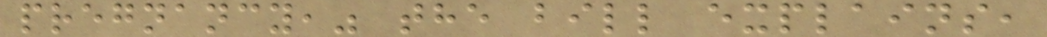pregnancy," the bill explains,
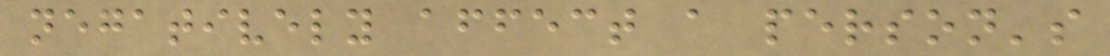negatively affect a person's
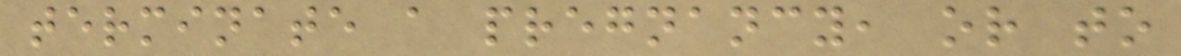terminate a pregnancy, or to
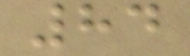84
